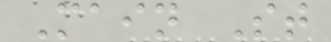Main St
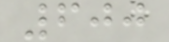600
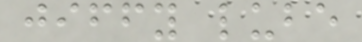jiffy lube
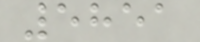5851
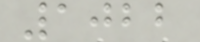1022
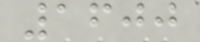1600
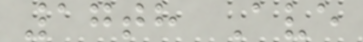17th Ave
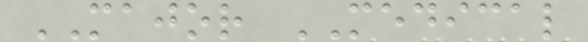MAJOR MEDICAL
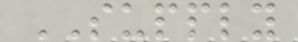SUPPLY
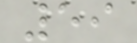59
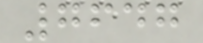7647
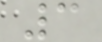3
